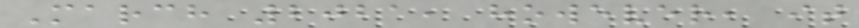March 2021, however, it
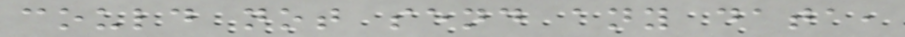could not send any data,
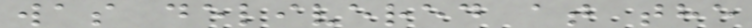was delivered at the
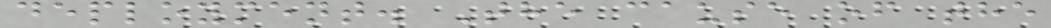deployment. The cause of the
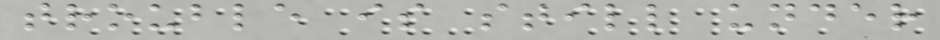trouble is still under
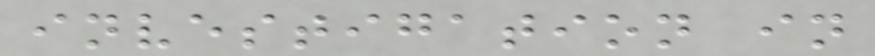investigation in
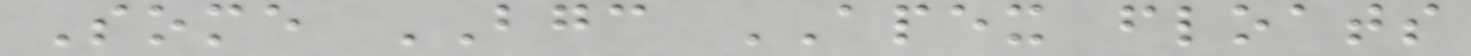Some BGC APEX floats
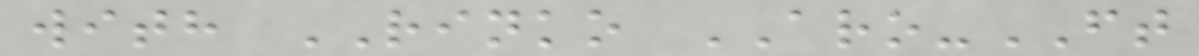with RINKO ARO-FT
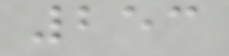253
